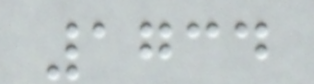1734
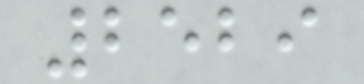2529
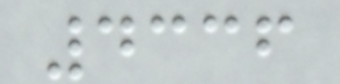4336
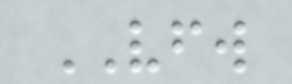VFW
